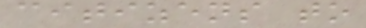citizens to
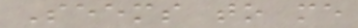Seems to me
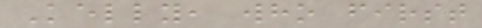Kelly, who first
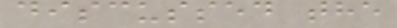discussed the
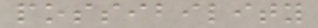possibility
